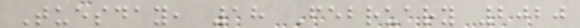Tuesday, 18 February 2020
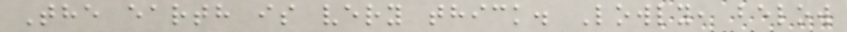The earth is very thick. Lowly, below
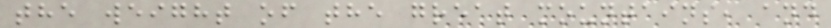the weight of the great mountains, and
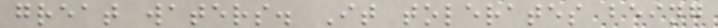great waters. It tolerates being
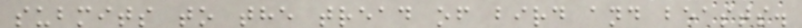submits to the tread of bird and beasts.
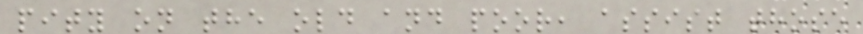pity on the old and poor, assist those
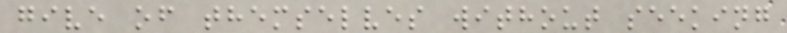give of themselves without seeking
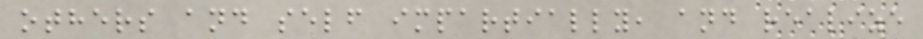others and self impartially, and realize
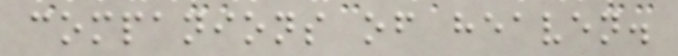companions of heaven.
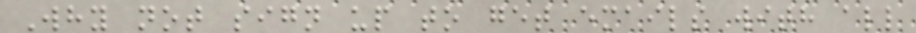Why not sign up to get emails with all
